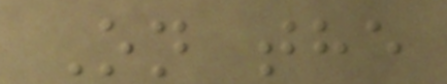On the
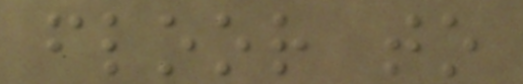floor to
